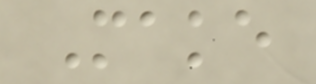Make
